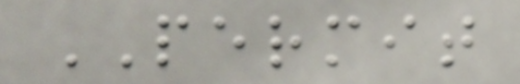PERMIT
